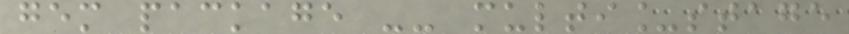gem package -- multi_stage
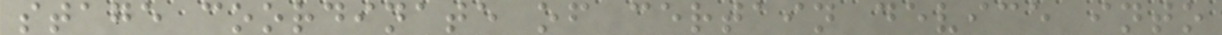stage coordinate of certain device into
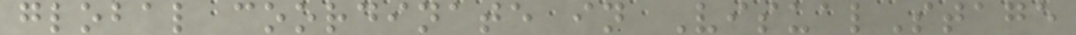global coordinate in VisualStage
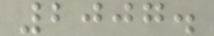2007.
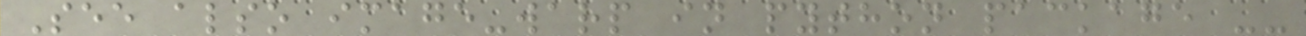See also image-warp in python package --
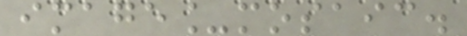image_mosaic.
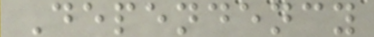Dependency
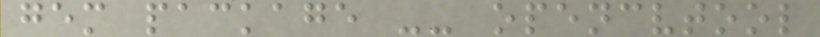gem package -- opencvtool
